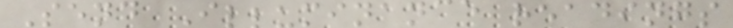Send Illuminance readings
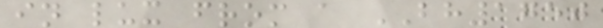in lux from a BH1750
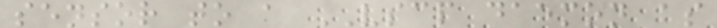sensor to a VSCP daemon as
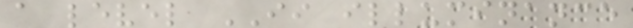a level II illuminance
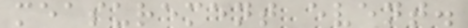measurement event.
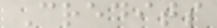Credits
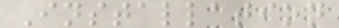Installation
